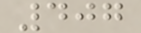407
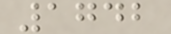1742
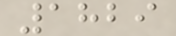1829
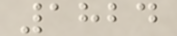1824
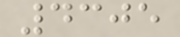4305
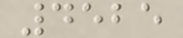4525
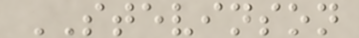STEVINSON
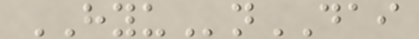HYUnDAI
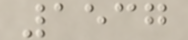1537
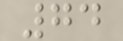74
